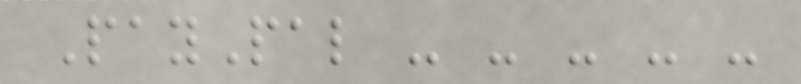PayPal - - - - -
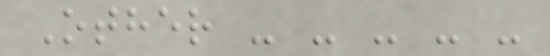Other - - - - -
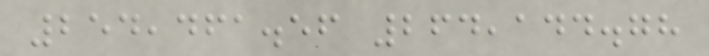254,461.56 264,144.78
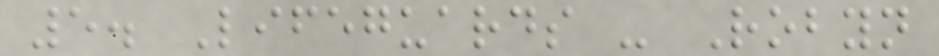5. Lifeguards - Robyn
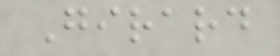Girard
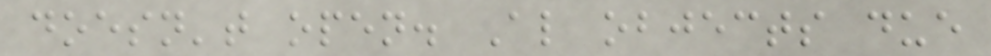doesn't open. Al objects due
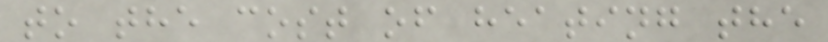to the cost of heating the
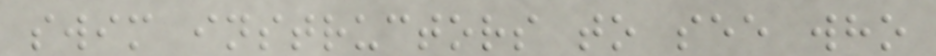swim instructors to see who
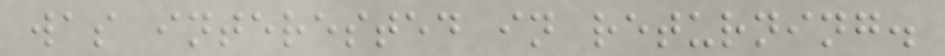was interested in returning.
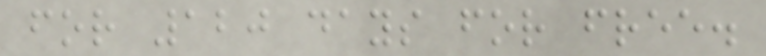for 120 days for free.
